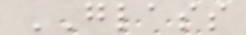GLASS
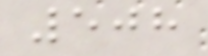508
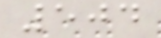504
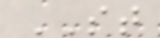ST
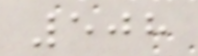508
